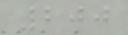200
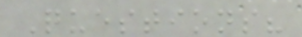Questions?
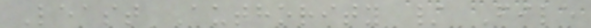Least Authority / File
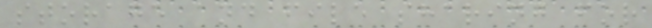storage and file sharing for
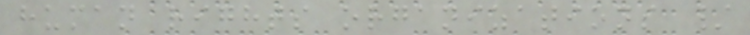human rights organizations /
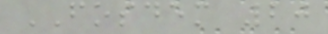FOSDEM 20
